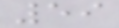59
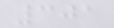301
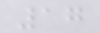17
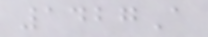1427A
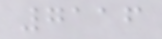7116
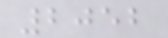2052
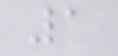1
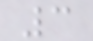3
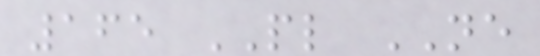165 PL NE
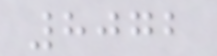8072
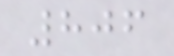806
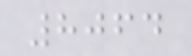8064
